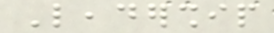Leadership
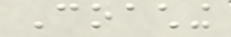Coaching
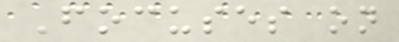Focuses on
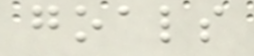goals
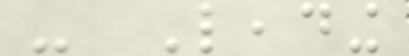- Leading
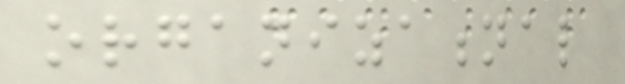organizational
